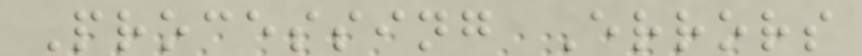Processing Errors
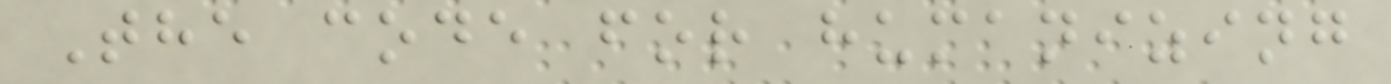The code for humanizing
